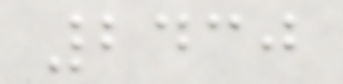2430
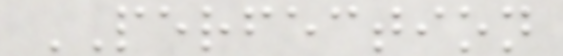PERFECTION
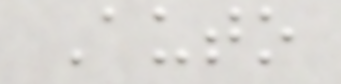Auto
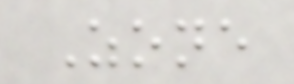Zone
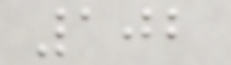102
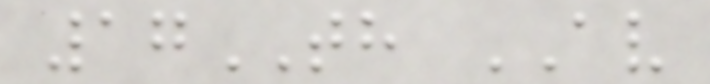17TH AV
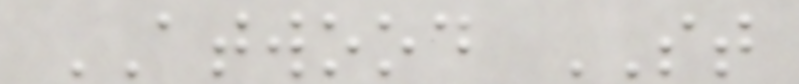ATWOOD ST
